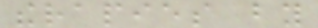therapies by
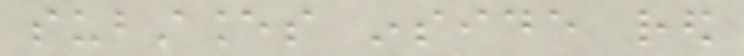substances inside red
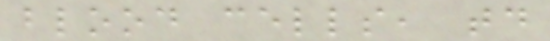blood cells, today
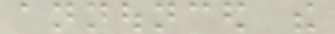announced the
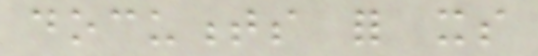documents for its
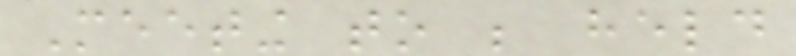Meeting to be held
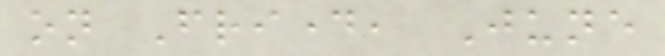on Friday, June
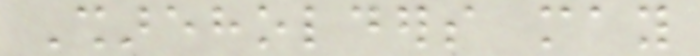Shareholders may
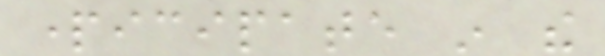participate in the
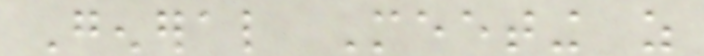General Meeting as
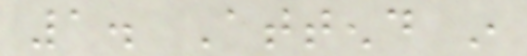1. Attend in
